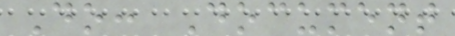Do: Document
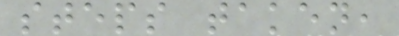steps taken,
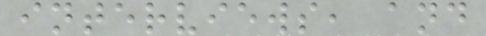interviews, and
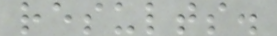results.
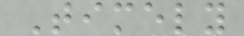Timely
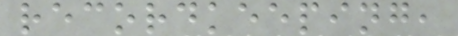recordkeeping,
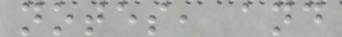notes, and
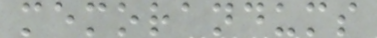memorandums
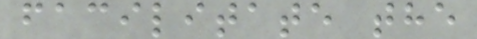facilitate the
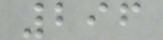296
